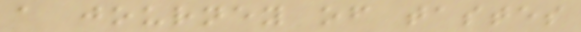a journey of tastes
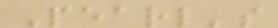Pearl's
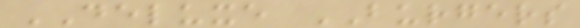DELUXE BURGERS
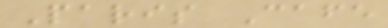Paris Cafe
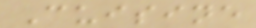Cuisine
